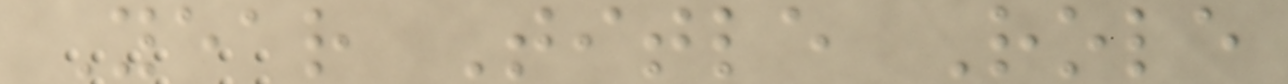Year Title Role
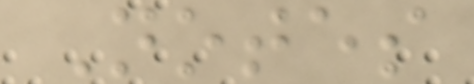Notes
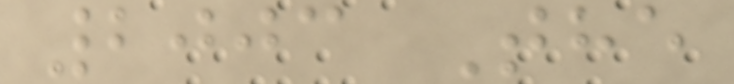2003 The
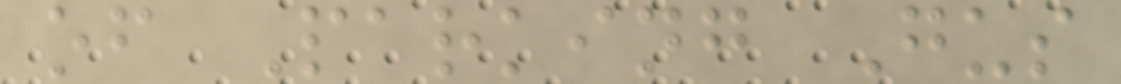of Parking Gus
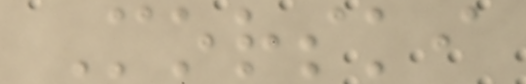Morski
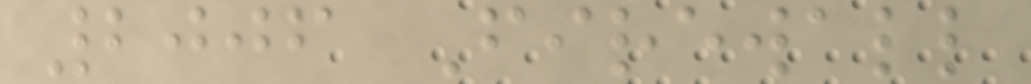2006 Firewall
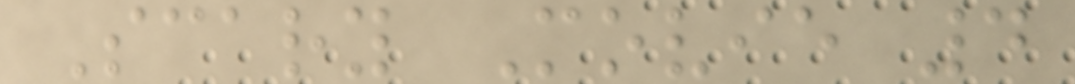Scary Movie 4
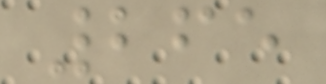265
